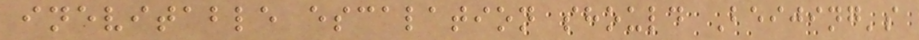inevitable escalation should Beijing's
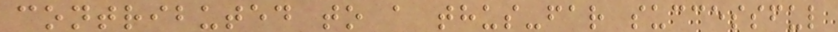contributed to a thus-far successful
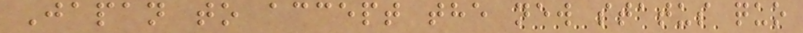Japan to accept the new status quo
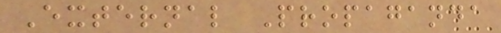External Propaganda
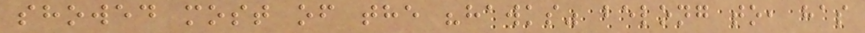showed most of the "hawks" belong to, has
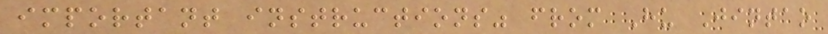important instructions" from Hu Jintao
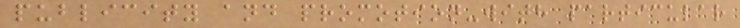publicity and promotion-with particular
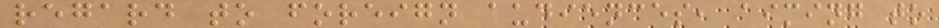regard to foreign audiences, aiming to
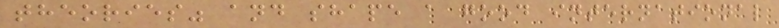theories" and shape a good international
